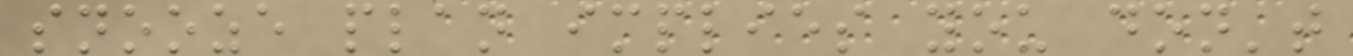snooze plan implies you don't
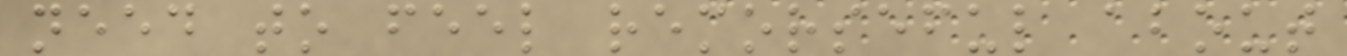need to feel remorseful about
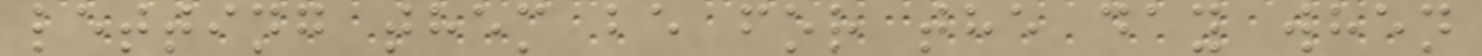letting them be for the day when
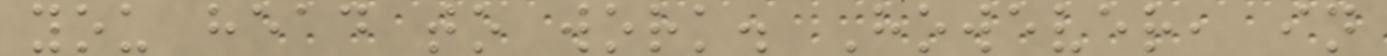you head to work. However, in
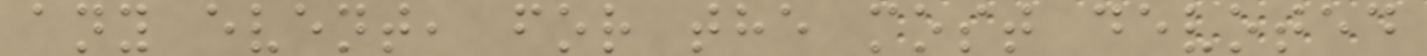any event, for the most devoted
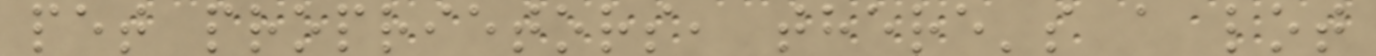pet proprietors, there's a lot
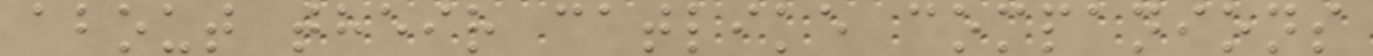about their catlike companions
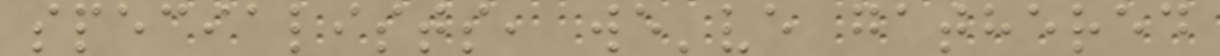specialists, we've gathered
